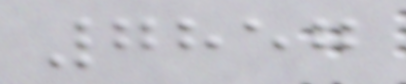7857
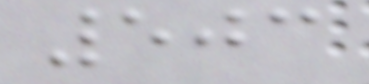503
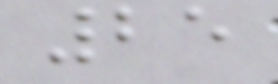25
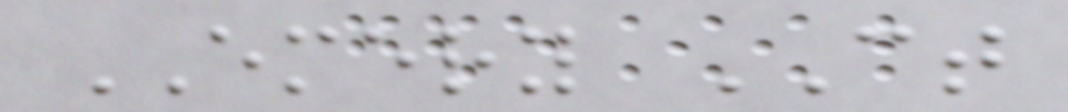EMERY CT
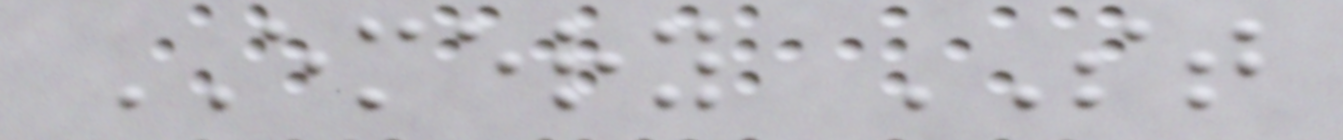EMERY ST
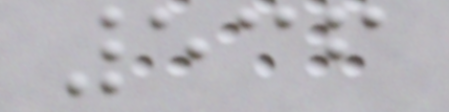536
